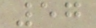57
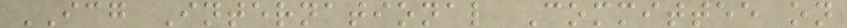ICG International Committee on
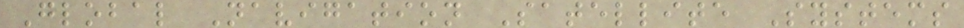Global Navigation Satellite Systems
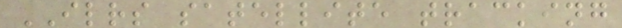ILRS satellite tracking
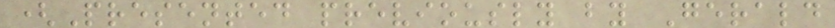(Presented previously by Gerald
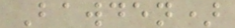Bawden)
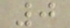0
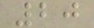20
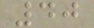40
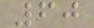60
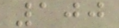100
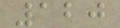120
